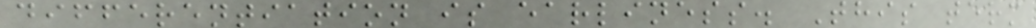differentiation is earliness. This term
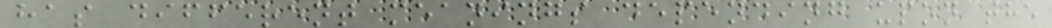has different meanings depending upon the
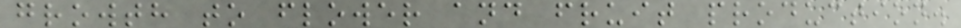growth to flower and fruit production.
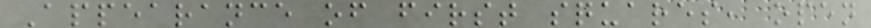Appearance of first squares, open
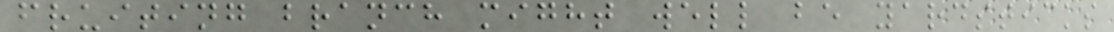fruiting branch might well be yardsticks
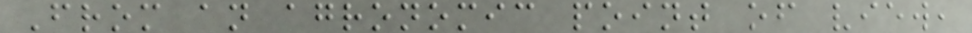From an agronomic point of view,
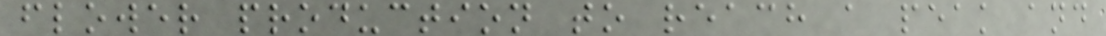flower production to reach a peak and
